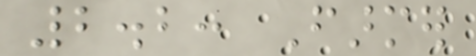2.2: Farmer
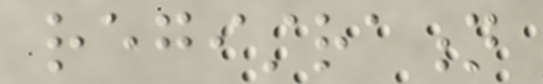registration
